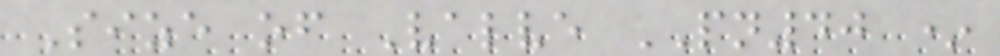Size of Valve PN40 *
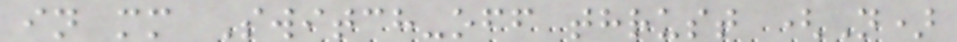in mm Switch-off thrust (N)
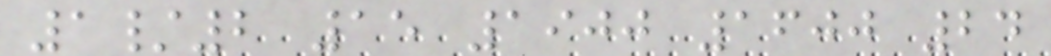1/2 15 1900 1600 24
